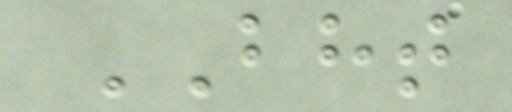BHT
